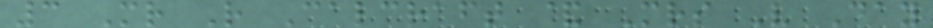3 Mr R Calcraft & Mrs V Day
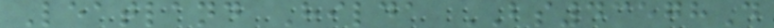Leatland Hilda BS43578D
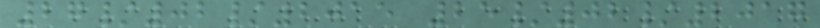27/02/2015 25/02/2017
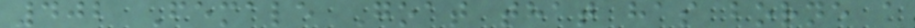402 Female Goat that has borne a
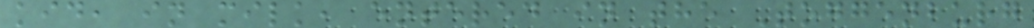kid, in milk, entered in the Toggenburg
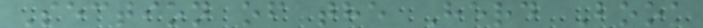Section of the Herd Book
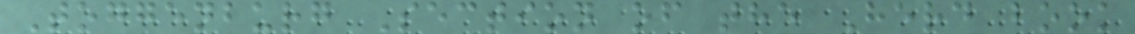Toggenburg Section of the Herd book
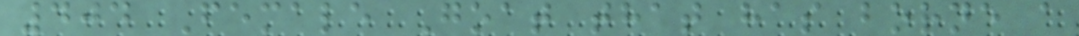404 Female Goat that has borne a
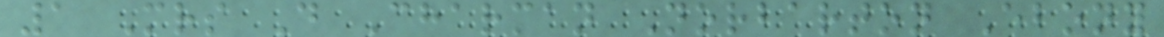1 Mrs D Charman Norbarton Ebony
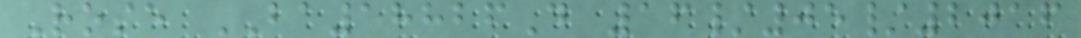Rose BA18826D 16/05/2016
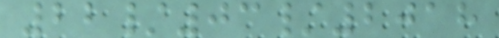22/03/2018
